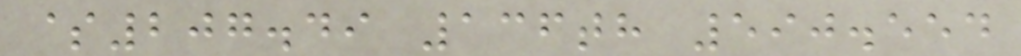$207.49 136th 590.554
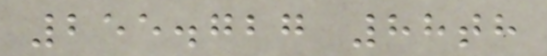255.727 88th
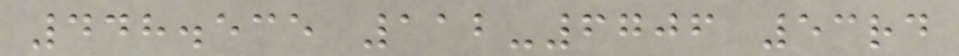448.535 112-6706 53rd
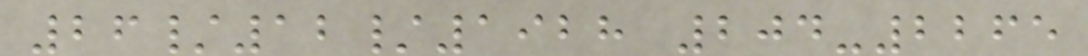26/12/1928 204-2265
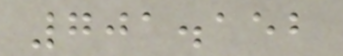701.152
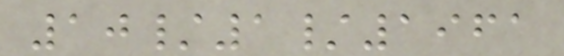10/1/1961
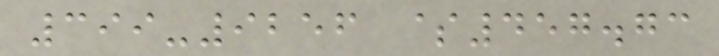399-9256 $457.73
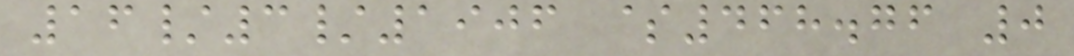16/3/1906 $468.76 0
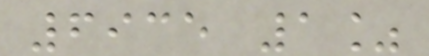6935 1%
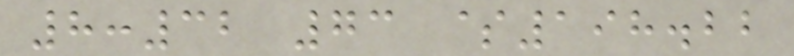8:32 73 $198.22
